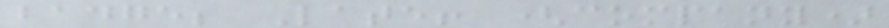badge; Late! (company)
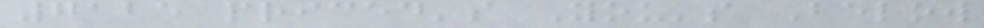7125 priced's You's Below
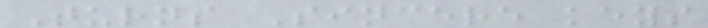Turns Sincere keys
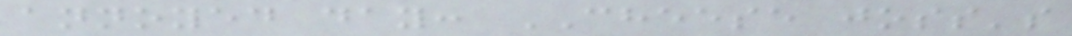annoyed day: CHEESE joss's
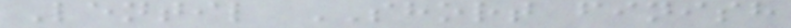Lentil SHORT finish
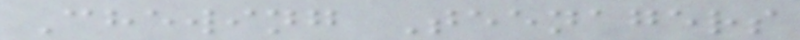Chewing Teenagers
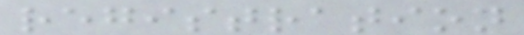registration
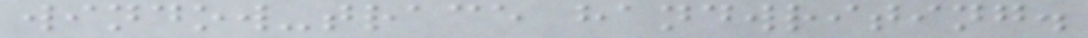window-trace handwriting.
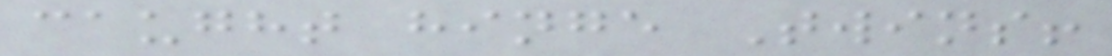caught hinge Twins!
